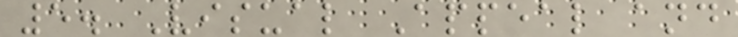5. Visual Appeal and
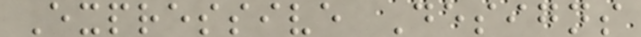Expressive Designs
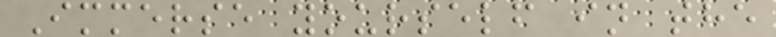Immerse yourself in the
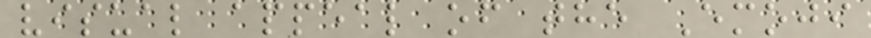visual appeal of the Emoji
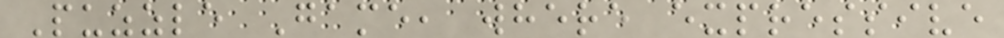Puzzle Game, where expressive
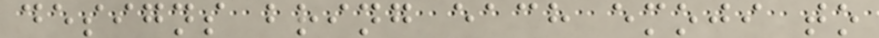designs bring each emoji to
